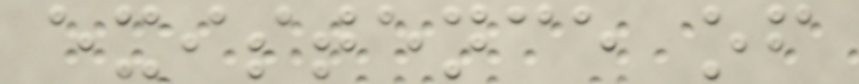existence of
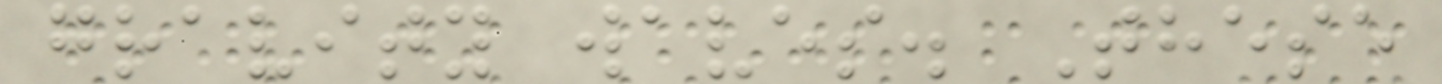gravity waves. These
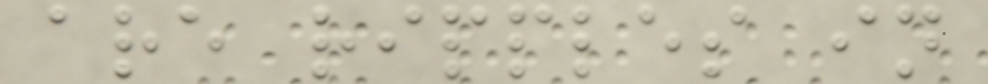are ripples in
